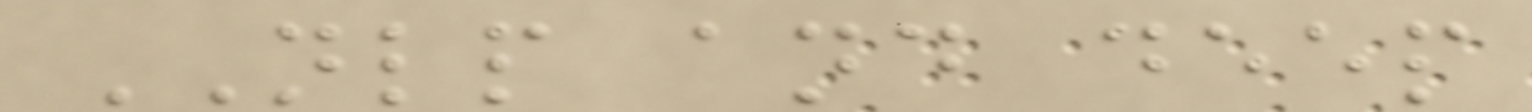NLP and deep
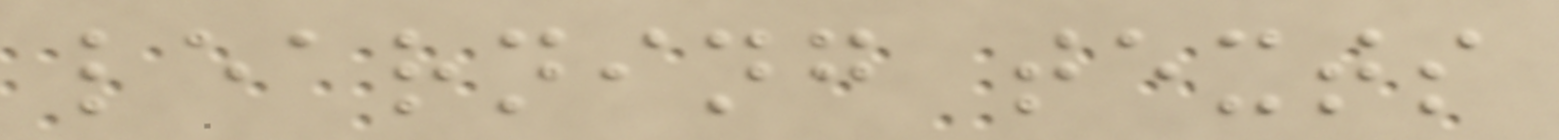learning texts
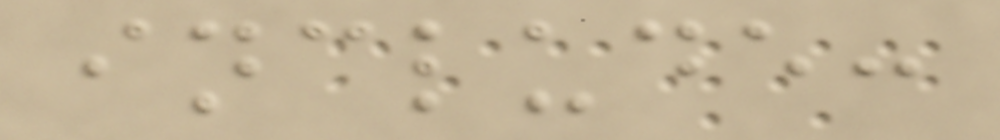include:
